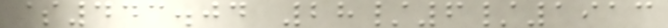$443.04 28/6/1913
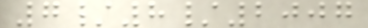7/8/2007
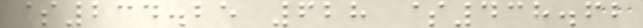$234.25 628 $438.62
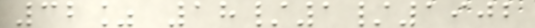32% 18/1/1902
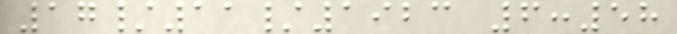17/11/1923 6:58
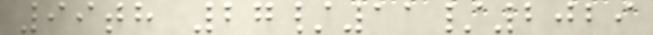99th 27/11/2029
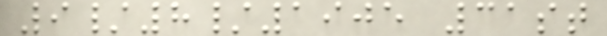9/8/1905 31st
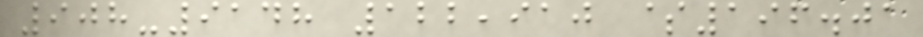908-9148 122,910 $196.01
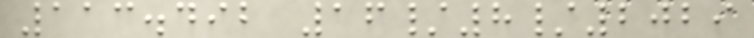113.492 16/8/2029
